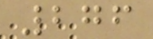276
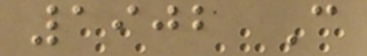1902 C
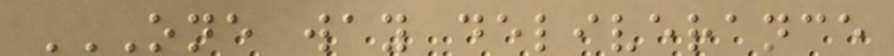ONE WAY DELIVERANCE
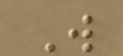W
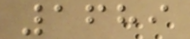1689
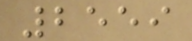2559
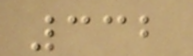332
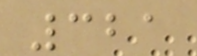321
